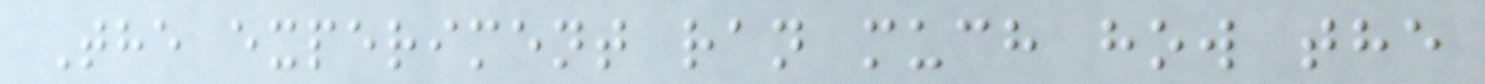The experiment ran much how the
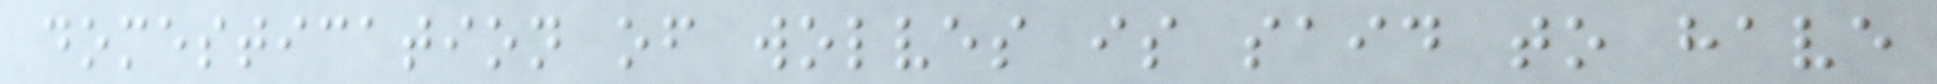domestication of wolves is said to have
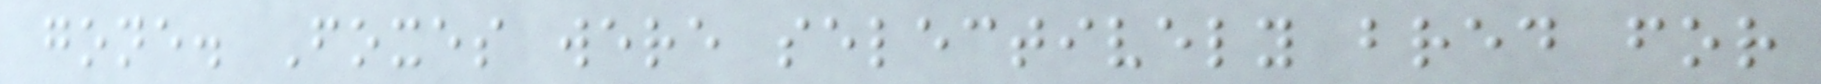gone. Foxes were selectively bred for
